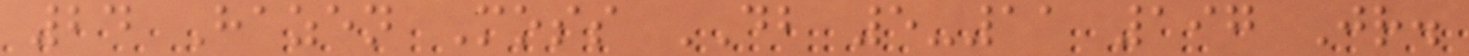24 Hazen Moss DB 5-11 197 Jr.
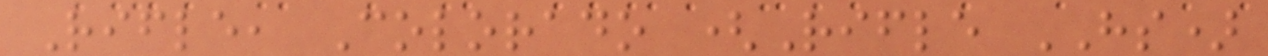Rifle, Colorado (Rifle HS)
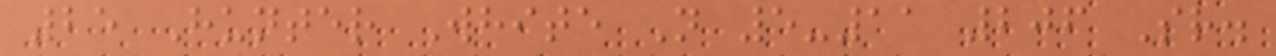25 Hunter White N 5-11 206 Sr.
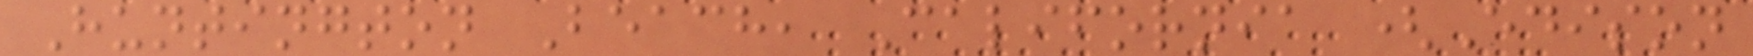Huntington Beach, California (Edison
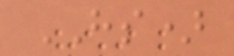HS)
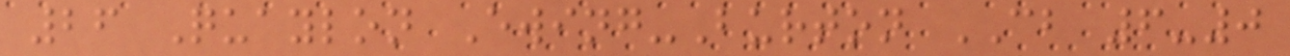26 Quaylon Ewing-Burton CB 6-0
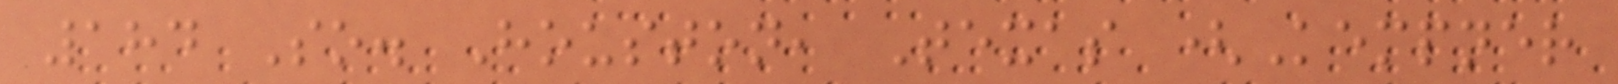184 So. Houston, Texas (Kempner
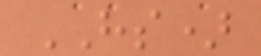HS)
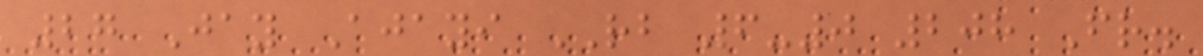27 Jay Ajayi RB 6-0 208 Fr.
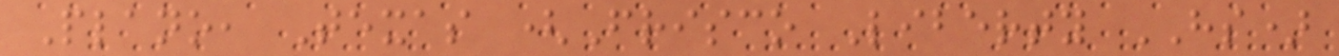Plano, Texas (Frisco Liberty HS)
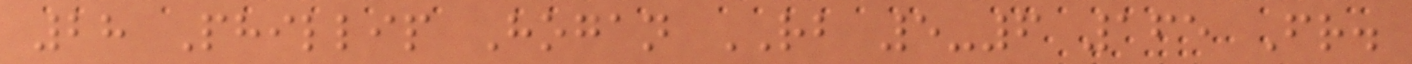28 Phillip Hogan RB 5-6 165 Fr.
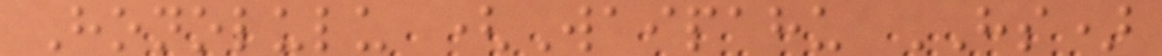Honolulu (Waipahu HS)
